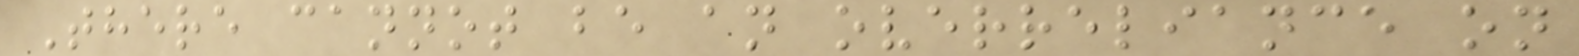There cannot be an overreliance on
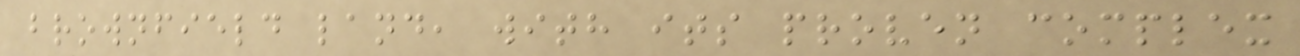brownfield land, with its proven complex
